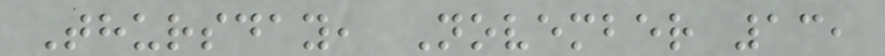Thursday, November 13,
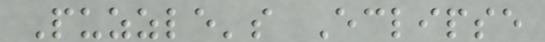Puzzle's Eclipse
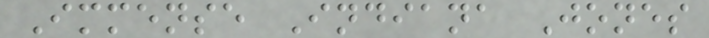Immense Indiana Jones
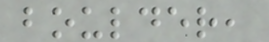boulder,
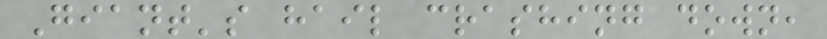Giant's hail crashing down,
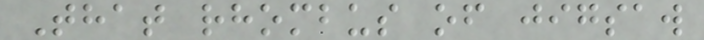That rhombus of jigsaw
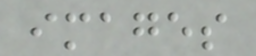images
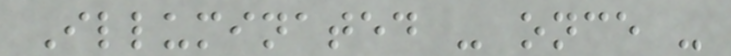Illuminated - once -
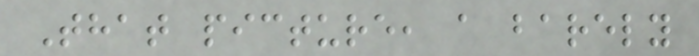That picture, a barely
